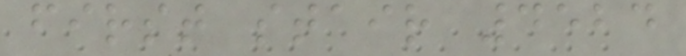first stair 4524
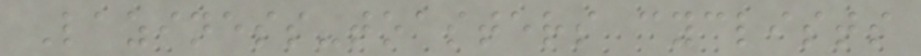Laziness-toasters cyclists
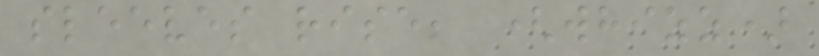sleeves rise; (whizz)
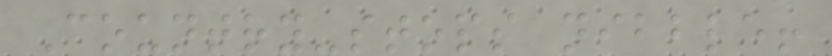Country-stops nibble!
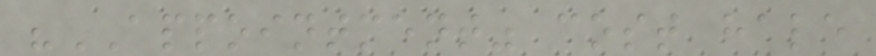"APPOINTMENT" cost hale
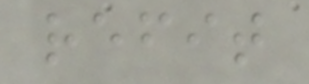refit
